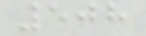508
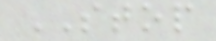STOP
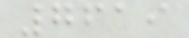7619
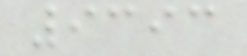9393
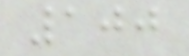100
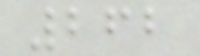262
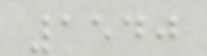1540
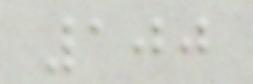100
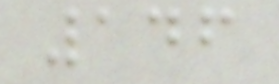146
